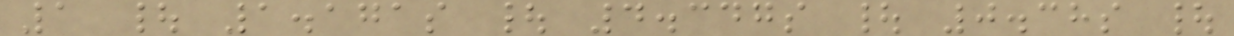1 | 1.171s | 4.347s | 0.38s |
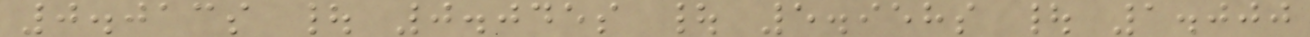0.013s | 0.045s | 5.958s | 1.000
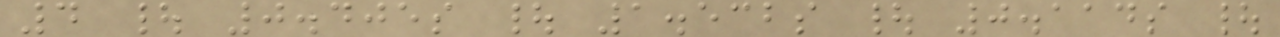4 | 0.405s | 1.532s | 0.114s |
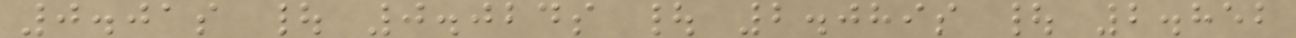0.01s | 0.024s | 2.089s | 2.852
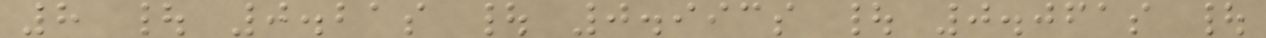8 | 0.21s | 0.993s | 0.061s |
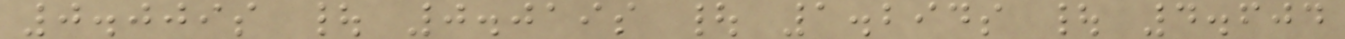0.009s | 0.019s | 1.294s | 4.604
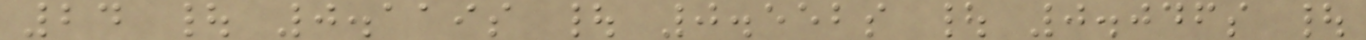24 | 0.119s | 0.552s | 0.046s |
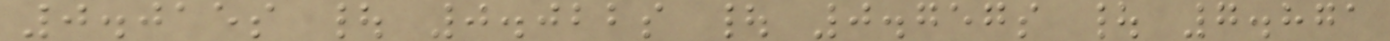0.015s | 0.022s | 0.757s | 7.871
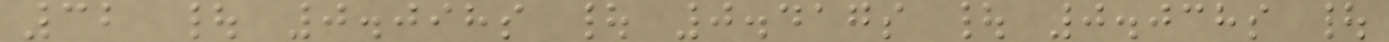32 | 0.098s | 0.417s | 0.038s |
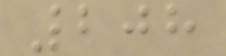208
